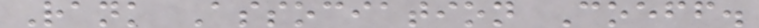Rank Association Coeff.
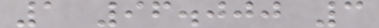1 96.000 3
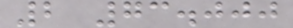2 73.000
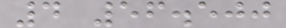4 56.500
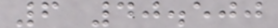6 40.500
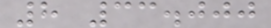8 33.000
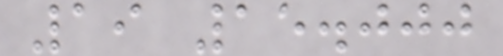19 15.000
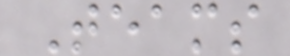Teams
